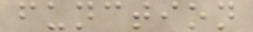function
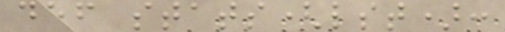def stats(lst):
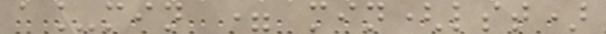a_min = min(lst)
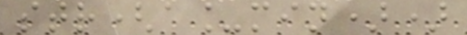str(a_min))
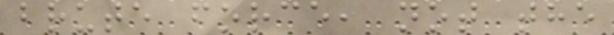brute force, not the
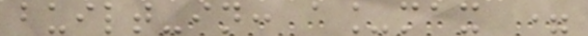built-in: a_max =
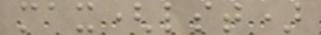max(lst)
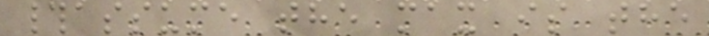#assume the max is the
